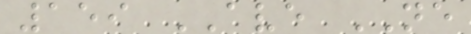159 AVE NE
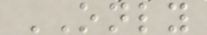ONLY
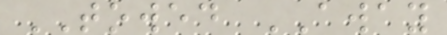TOWED AWAY
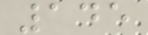145
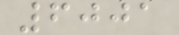6001
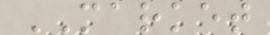MARKET
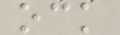ock
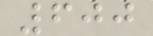600
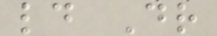ld Dr
